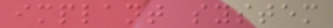implant system
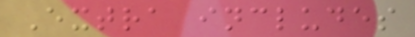Extra includes
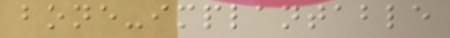bone-implantable
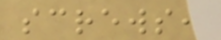screws,
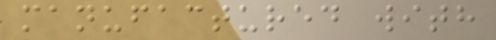manufactured with
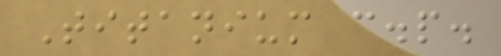Titanium c.p.
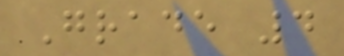Grade 4
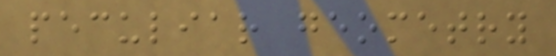peculiar geometry
